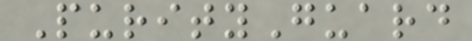PurityGuard
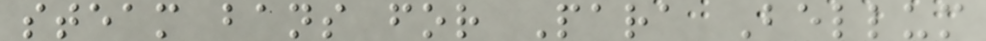steam bans for Para Bellum
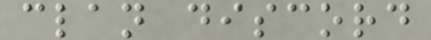clan discord
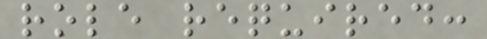role required:
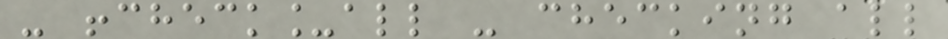- !check_all - checking all
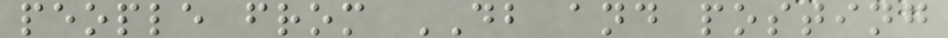people from DB and posting
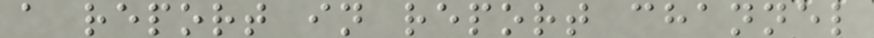a report in report channel
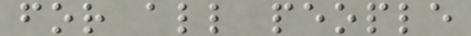for all people
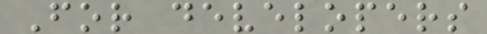For developers
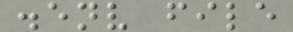.env file
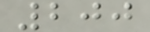200
